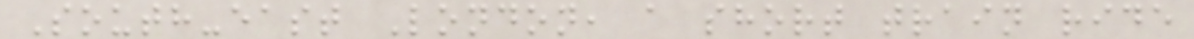South-east London, a short train ride
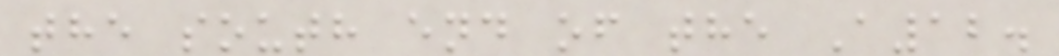the south end of the A12.
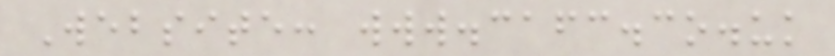Website: www.cafc.co.uk
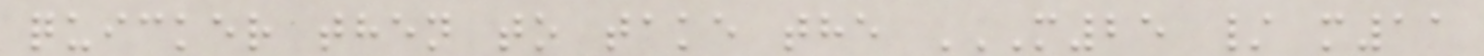quicker then to take the M25 / M11
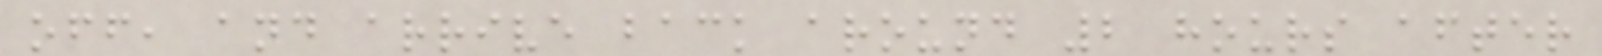off, and arrive back around 2 hours after
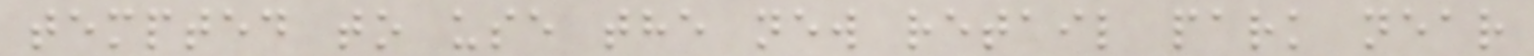tempted to use the new retail park near
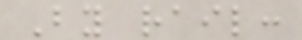By rail:
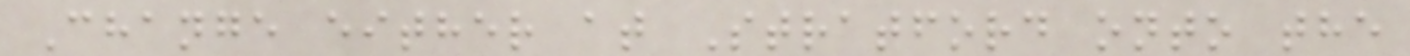Change either at Stratford onto the
